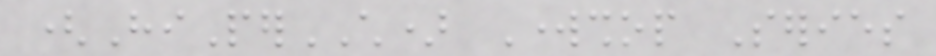(HiPerCH) Workshop Series
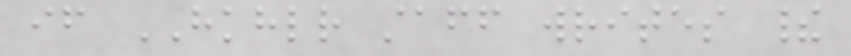if HKHLR staff writes their
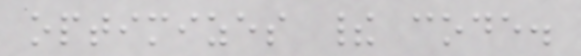optimizes their code.
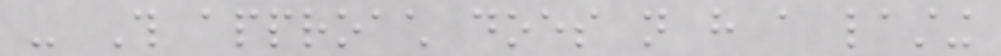- This approach does not have a lasting
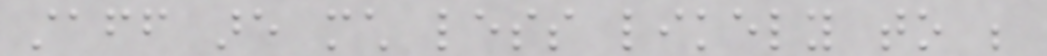staff are much less likely to be
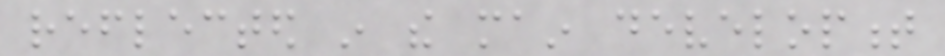reflected in the main development
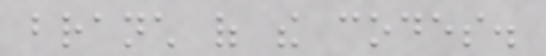branch of the codes.
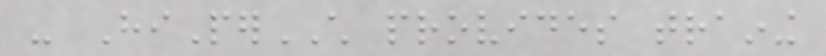- HiPerCH provides training
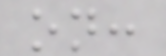on:
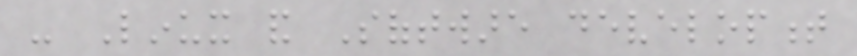- Linux and Software development
